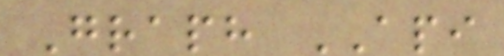Graph API
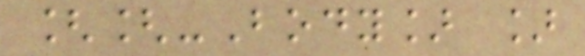[[-Body] ]
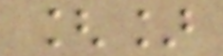[]
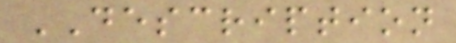DESCRIPTION
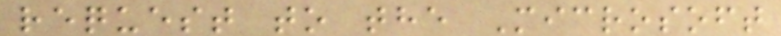request to the Microsoft
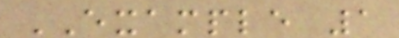EXAMPLE 1
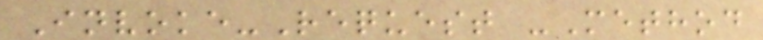Invoke-Request -Method
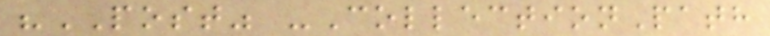"POST" -CollectionPath
